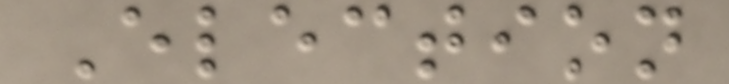Election
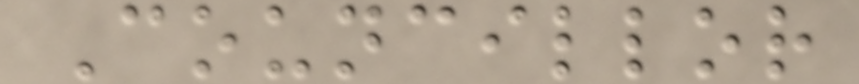Councillor
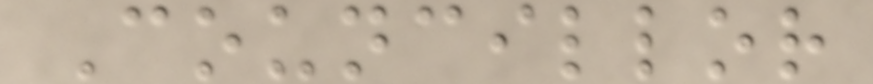Councillor
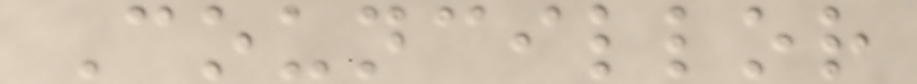Councillor
